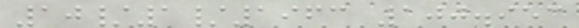10/1/1963 100.953
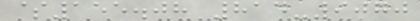$155.08 814-9070
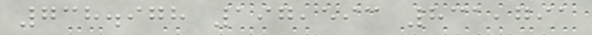738.978 197,593 831,791
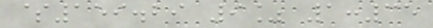$159.29 9% 1:35
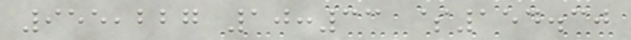955,227 10:33 $154.30
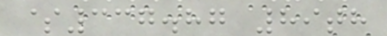$337.87 89th
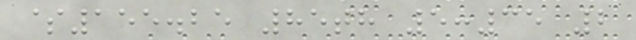$155.25 85th 5:35 2
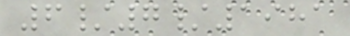6/7/1981
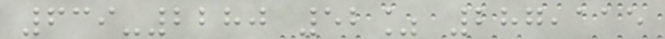639-2280 52% 287,115
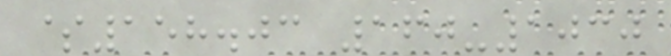$158.03 160-1030
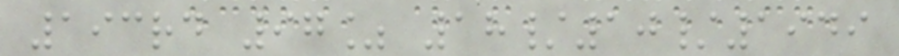193rd 97% 18/10/1949
